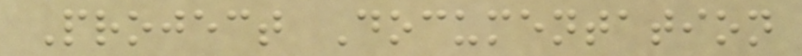Project Documentation
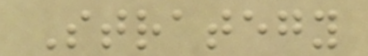Strategy
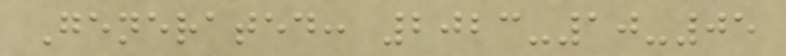Generated: 2023-10-05
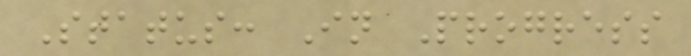Status: In Progress
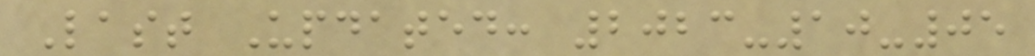Last Updated: 2023-10-05
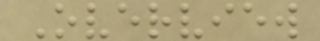Overview
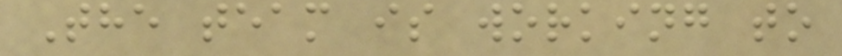The team is working to
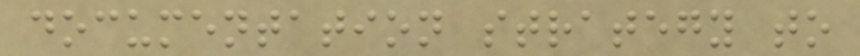documentation strategy to
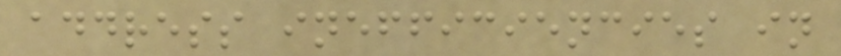address inefficiencies in
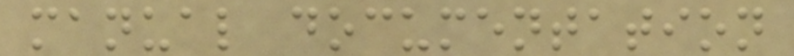manual documentation
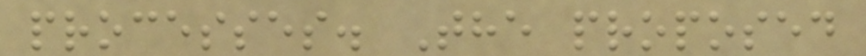processes. The proposed
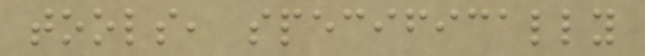tools, specifically
